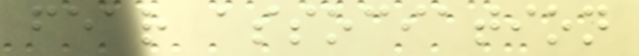fear association
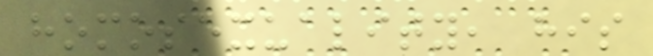homosexuality, his
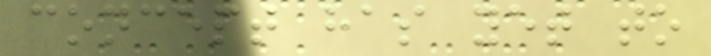concept has yet to
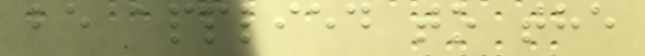be applied to the
